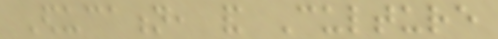Education, and Culture
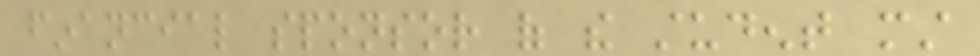financial sponsor of the student must
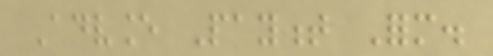Advance Payment Form.
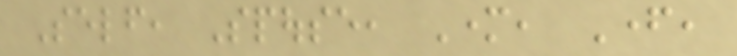Self, Spouse, Mother, Father,
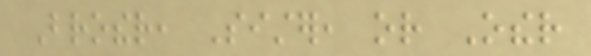Brother, Sister, or Other
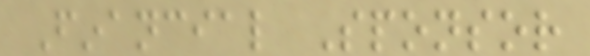Financial Sponsor
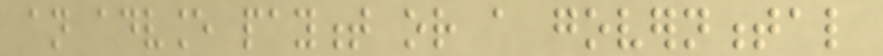an advance payment or a governmental
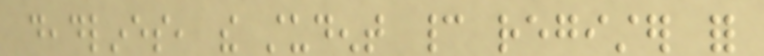deadlines, the student cannot register for
